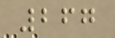267
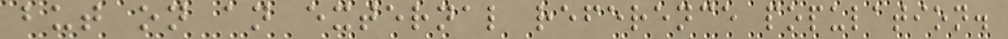but on an external reference population.
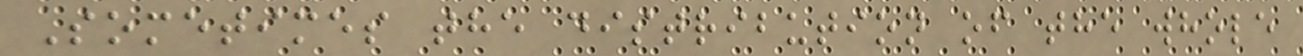Sometimes the distribution of the whole
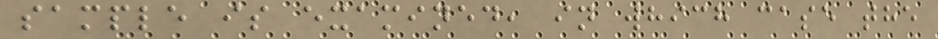sample is examined, in which case the
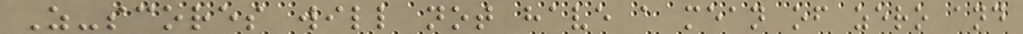Z-scores will not have a mean of zero and
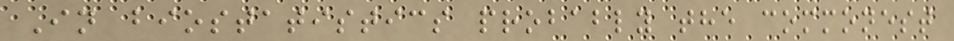In biostatistics probably the commonest
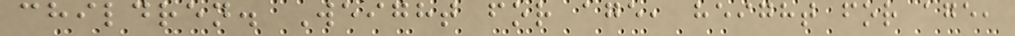children. Weight for age, height for age,
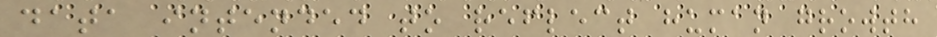data intended to reflect human growth
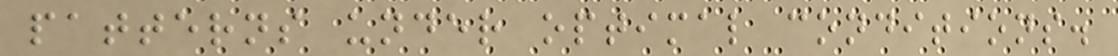patterns under optimal conditions.
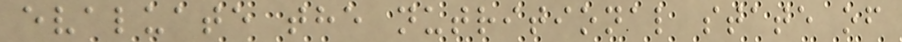evaluate the nutritional state of
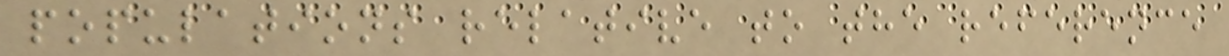populations relative to the reference
